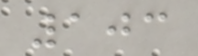103
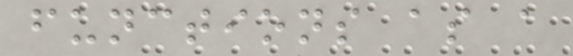functions as a
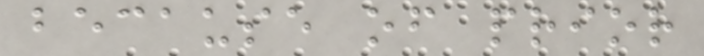because of prior
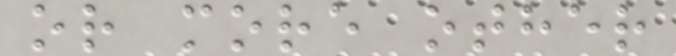or more other
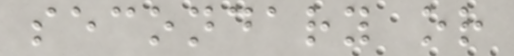secondary or
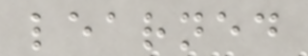learned
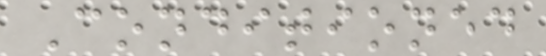Conditioned
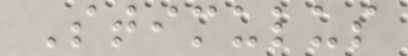Stimulus
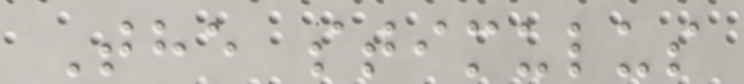The stimulus
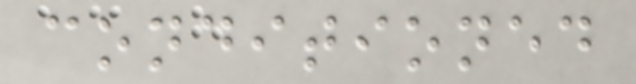conditioned
